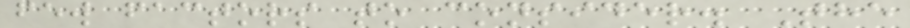few factors to consider. The
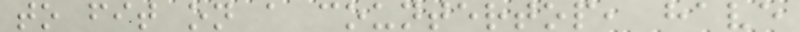to fit on a countertop, have
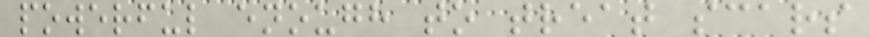powerful enough to treat scars
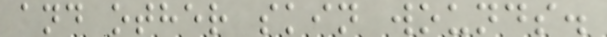and other skin wounds.
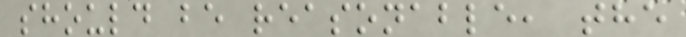should be reasonable, the
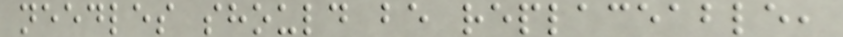needles should be replaceable,
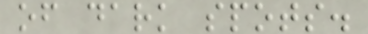of dark spots.
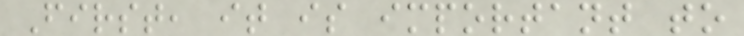First, it is important to
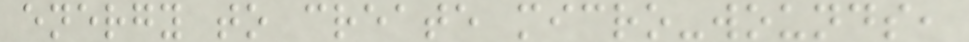energy to create micro-wounds,
